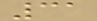31
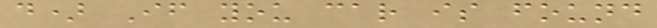d) If you car is found
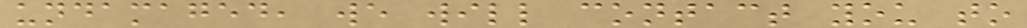undamaged, we will contact you to
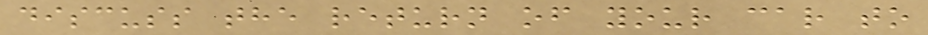discuss the return of your car to
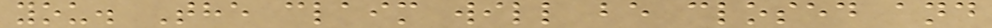you. The claim will be closed and
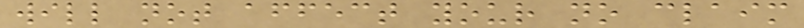will not affect your no claim
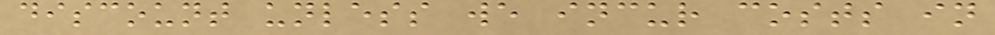discount unless we incur costs in
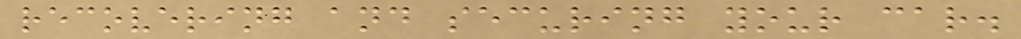recovering and securing your car.
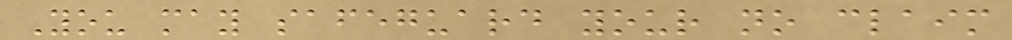You may safeguard your no claim
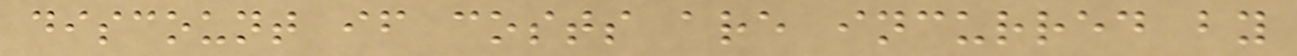discount if costs are incurred by
